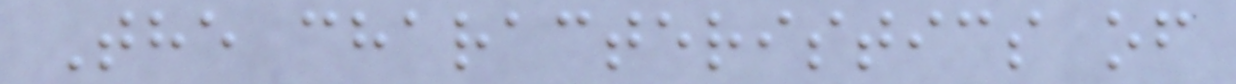The characteristics of
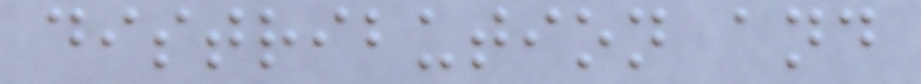distribution and
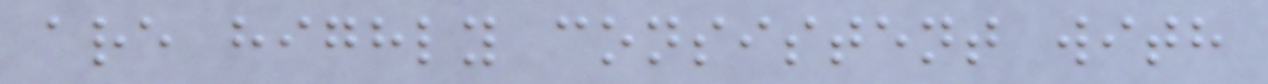are highly consistent with
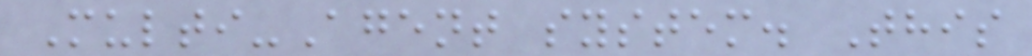Multi-Agent system. This
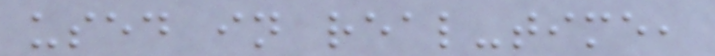used in real-time,
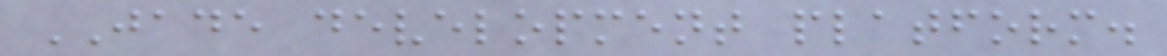JADE development platform.
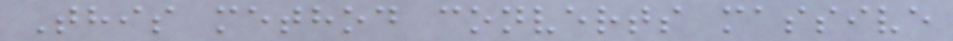This method converts massive
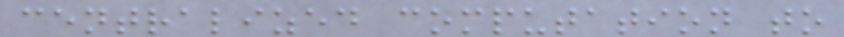centralized computation to
